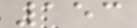153
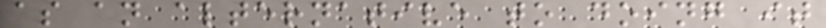as an alternative to doing it
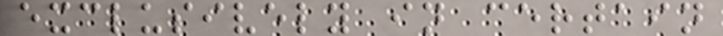exclusively in certain
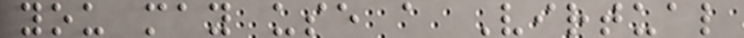you may use a Virtual
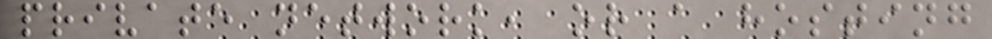private network, or a hosting
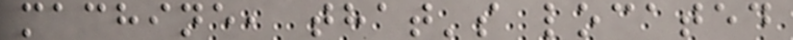machine, that's located
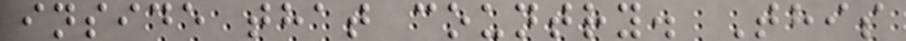inside that country. This
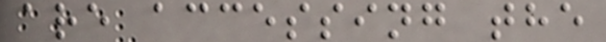are accessing the
